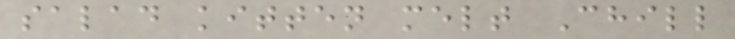salad kitten melt Chill
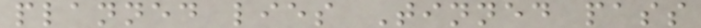planned lies Tinned pass
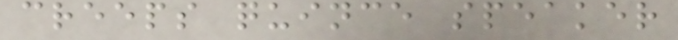creeps quince speaker
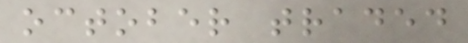october traded
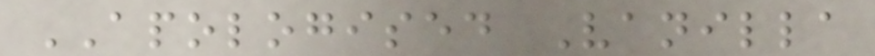APOLOGISED Vanilla
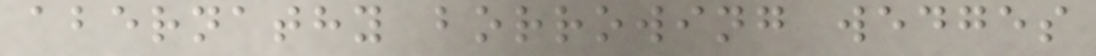abernathy borrowing wedges
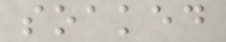soaked
